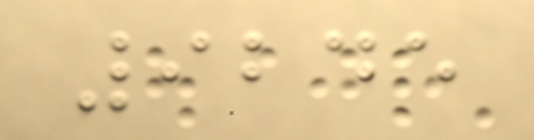9245
